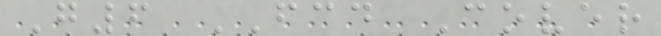G6 FCD Cover
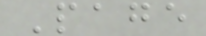Page
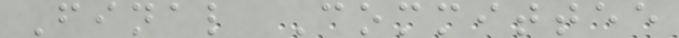Final Committee
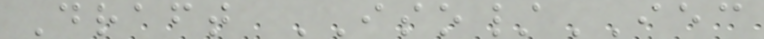Draft ISO/IEC
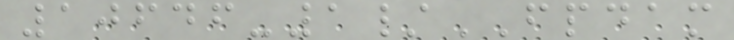10646-1/FPDAM
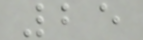25
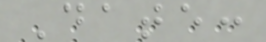Date:
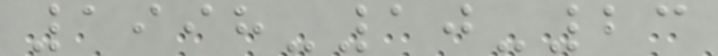1998-10-23
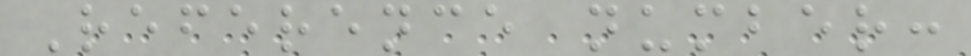Reference number:
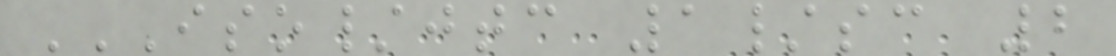ISO/JTC 1/SC 2
